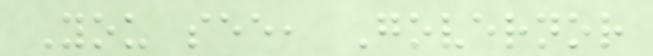You see, Governor
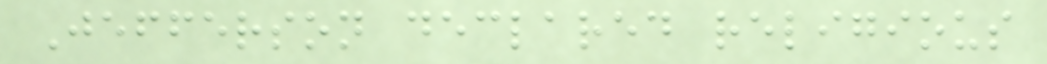Jefferson declared religious
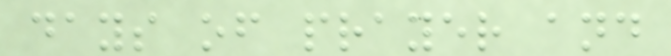days of prayer and
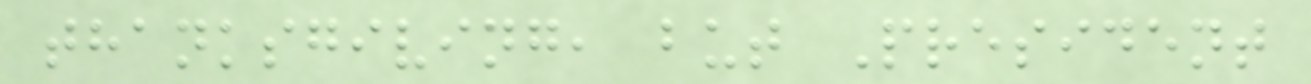thanksgiving, but President
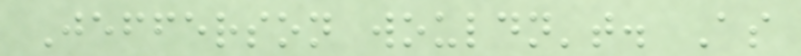Jefferson wouldn't. As
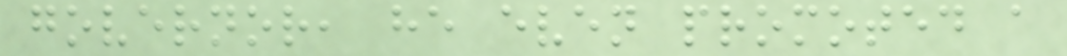governor, he even promoted a
